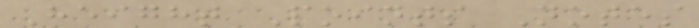Height Points Notes
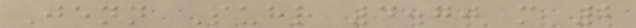Jenn Suhr 4.70 m 2
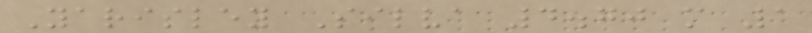Yarisley Silva 4.70 m 1
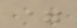=
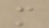m
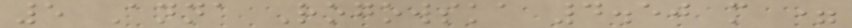5 Anna Rogowska 4.50 m =
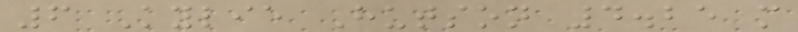6 Kylie Hutson 4.25 m
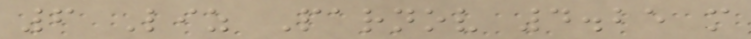6 Liz Parnov 4.25 m
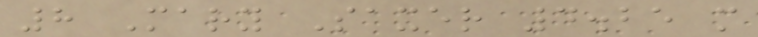8 Mary Saxer 4.25 m
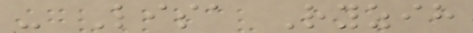- Lisa Ryzih
